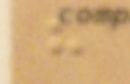h
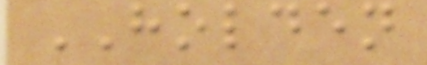HOLDEN
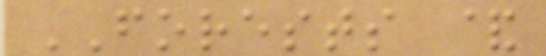FORESTS &
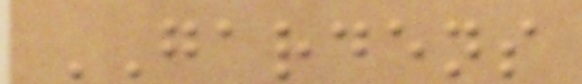GARDENS
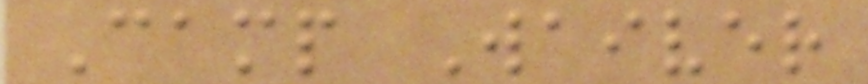Camp Waiver
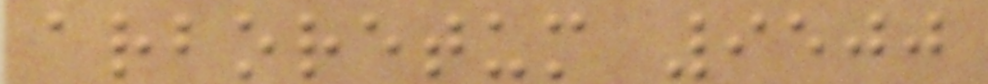arboretum 9500
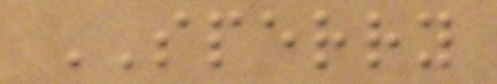SPERRY
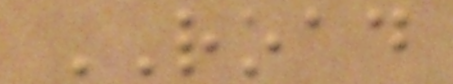ROAD
